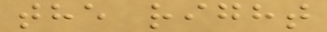the right
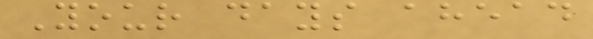Your days ahead
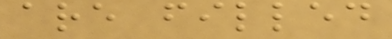are filled
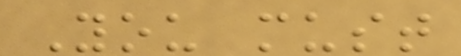You must
